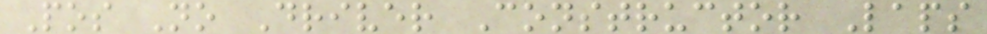Pos No Driver Constructor Laps
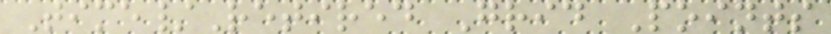Time/Retired Grid Points
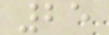25
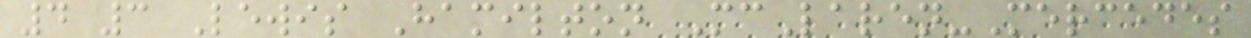4 3 Lewis Hamilton McLaren-Mercedes
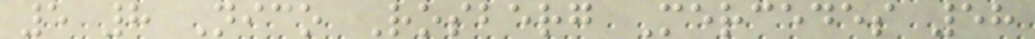5 8 Nico Rosberg Mercedes 58
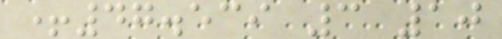+47.539 3 10
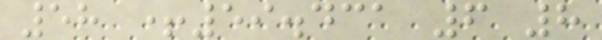58 +59.431 6 8
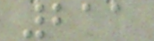211
